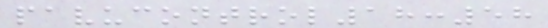pavucontrol18:58
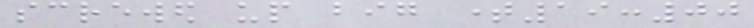screwed up big time19:00
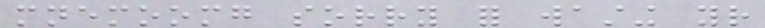mnemoomg sorry for wasting your
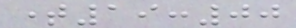time19:00
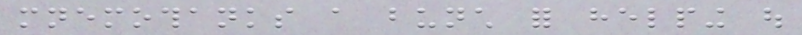mnemothanks a bunch for helping out
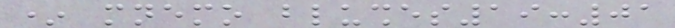* mnemo blushes19:01
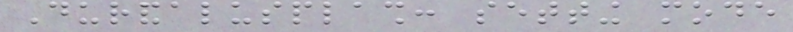Durandalusplash: setting mode
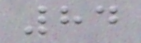84
